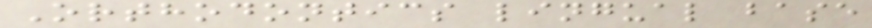Orthodontics lingual base
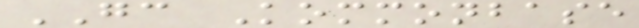GC Kommonbase
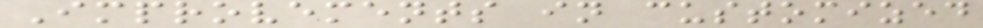Improvements in customized
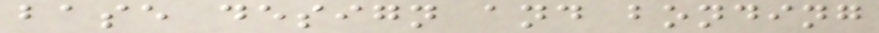base design and bonding
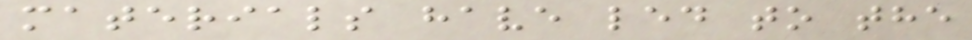materials have led to the
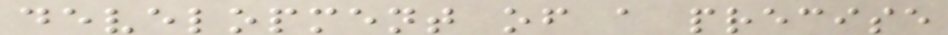development of a precise
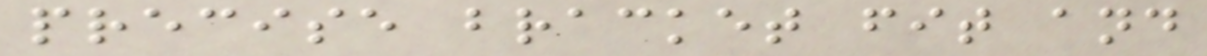precise bracket fit and
